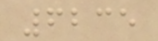6235
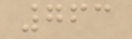763
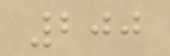200
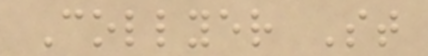Collyer St
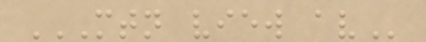MTN VIEW AV
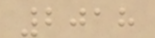2018
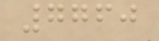7760
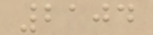2104
